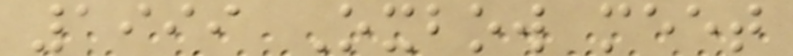1999 Oxbow meet
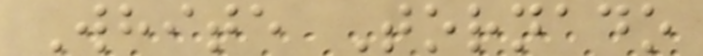White Tornado
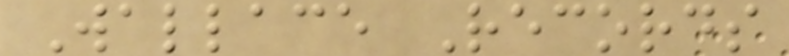Wallace Records
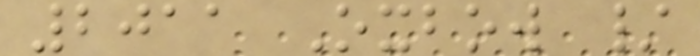2011 Oxbow /
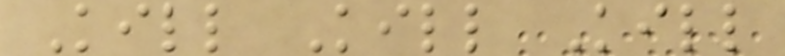Kill Kill Kill
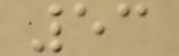53
